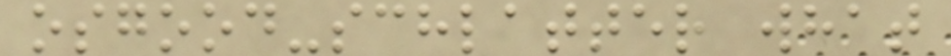osgood-schlatter what
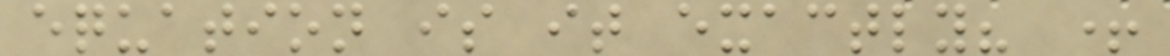equation is it exactly? +
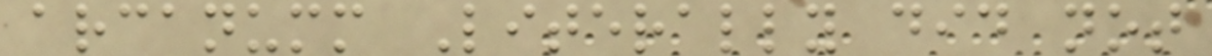arcanumm Literally did not
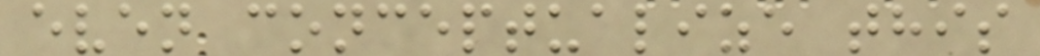even conceptualize this
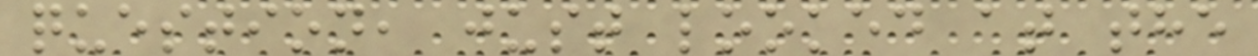question, just looked at the
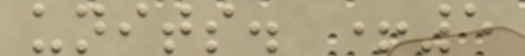units. +5
